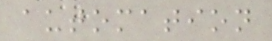automation
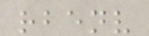rbenv
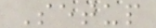Setup
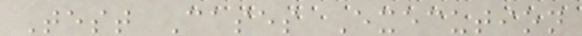Test Cases Execution
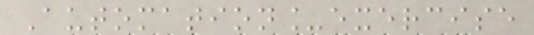Automation_exercise
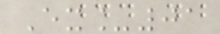Ex_01
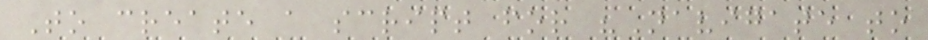To create a script for "Navigate to
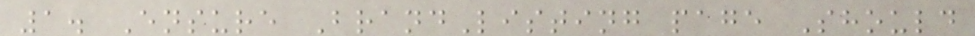1. Ensure BrandListing page Should
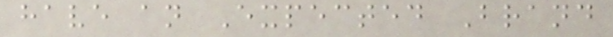have an Expected Brand
